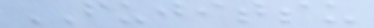FUJITSU
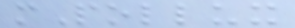mPollux
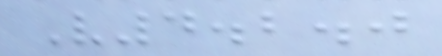V4.2.0
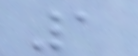1
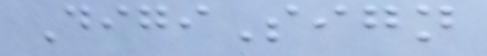DigiSign
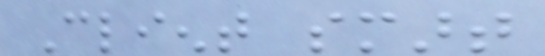Client smart
